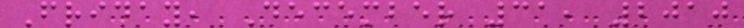Friday, December 31, 2010
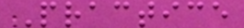Practice
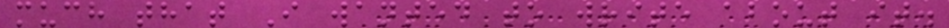much that I wanted to write about it.
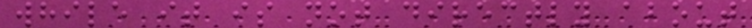while it is not directly about
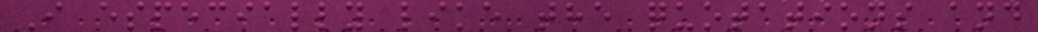I especially like the quotations and
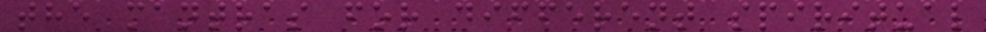the mantras for different spiritual
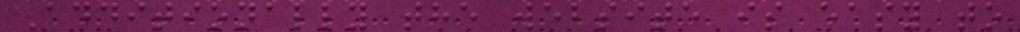Additionally the website is easy to
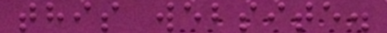this website.
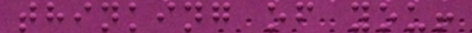thinking of you!
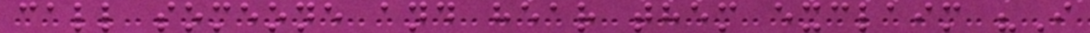call someone and hear them exclaim "I
